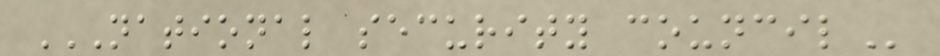NATIONAL SECURITY COUNCIL
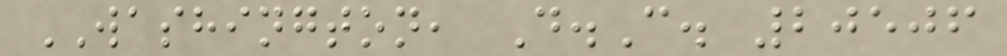WASHINGTON, D.C. 20506
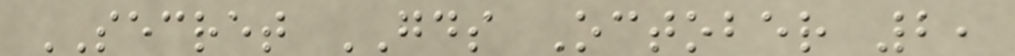SECRET GDS October 2,
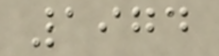1974
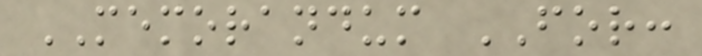MEMORANDUM FOR:
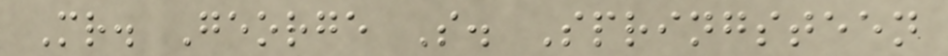Mr. George S. Springsteen
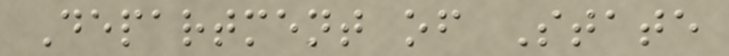Department of State
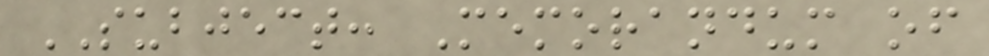SUBJECT: Memorandum of
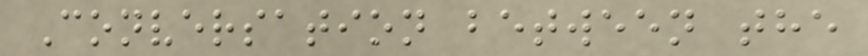Conversation between the
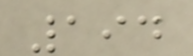194
